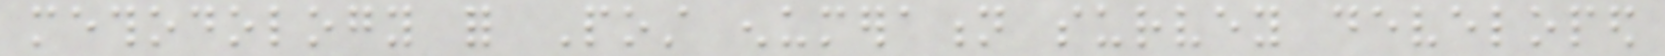methodology for Post enumeration survey developed
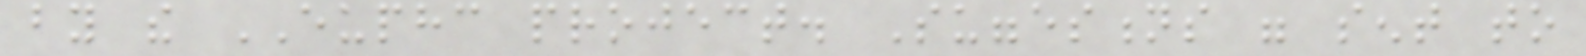by the EUPHC project. Suggestions were sent to
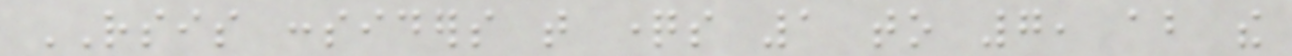RSIS considers that questions 1 to 7, about the
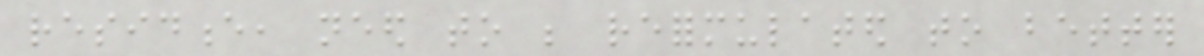residence, need to be reformulated to better
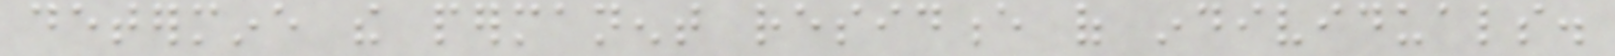determine the permanent residence of individuals.
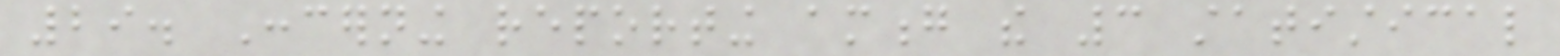29. Concerning reporting among the 3 statistical
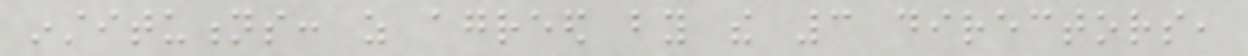institutions: as agreed by the 3 directors,
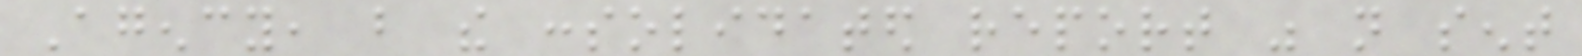Agency, but the consolidated report was not sent
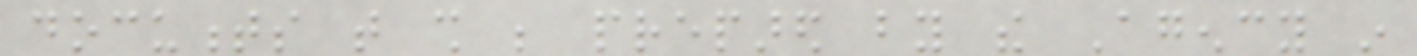documents that shall be prepared by the Agency in
